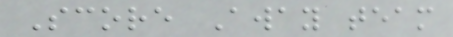Score Away team
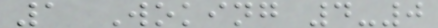1 Woking 4-0
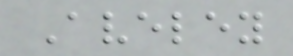Aveley
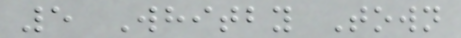5 Whitby Town
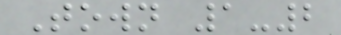Town 1-2
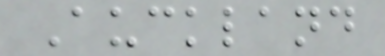Auckland
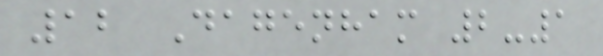12 Dagenham 2-1
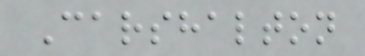Carshalton
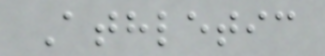Athletic
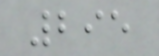295
